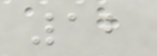12
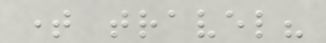time travel?
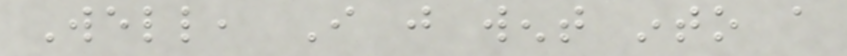Well, I just went into a
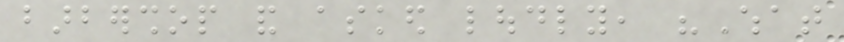barbershop and asked loudly, "What
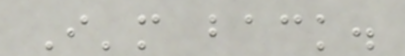I'm back.
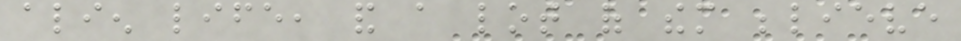alien life, and a lot of them believe
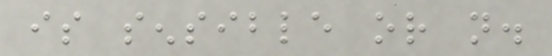is sensible or not.
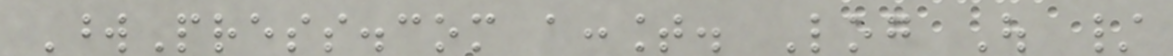WordPress.com account. Log Out /
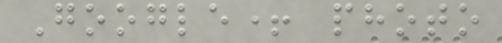Google+ photo
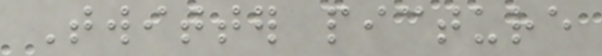Twitter picture
